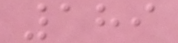189
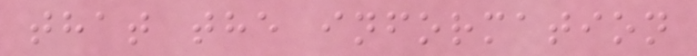that the information
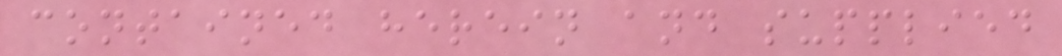contained herein and supplied
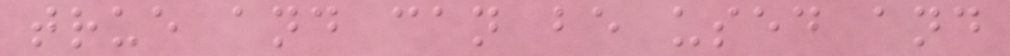true and can be used and
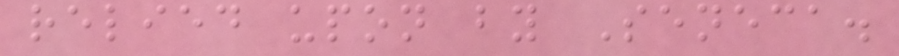relied upon by Seneca.
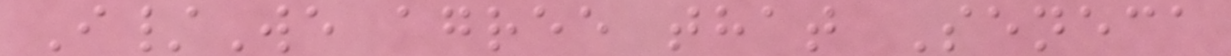I/We agree that Seneca
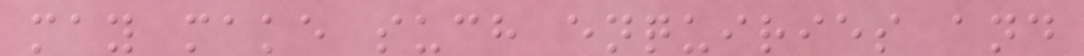may make such enquiries and
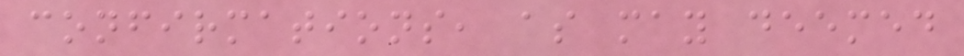confirmations, as may deemed
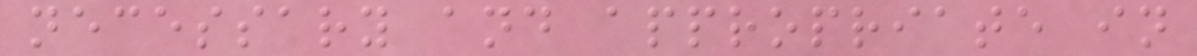necessary and appropriate in
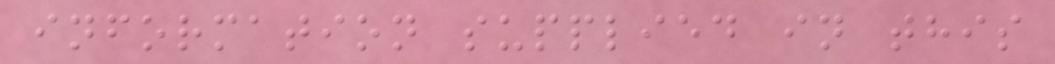information supplied in this
